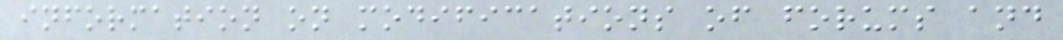information on modifications of forums and
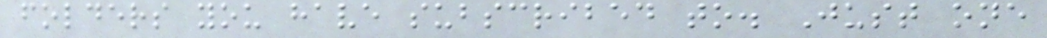folders you have subscribed to. Just one
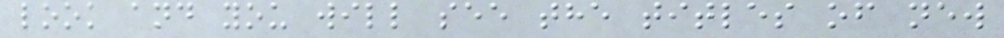look and you will see the titles of new
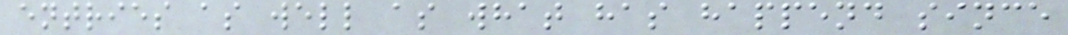entries as well as what has happend since
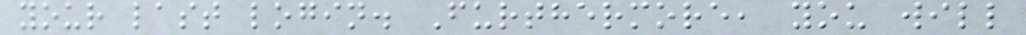your last login. Furthermore, you will
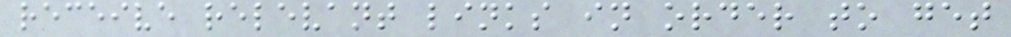receive relevant links in order to get
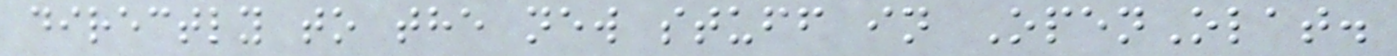directly to the new stuff in OpenOlat.
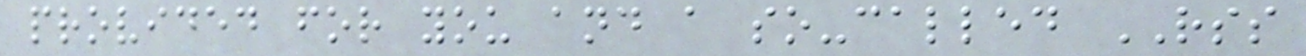provided for you and a so-called RSS
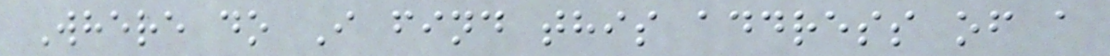Where do I find this address of a
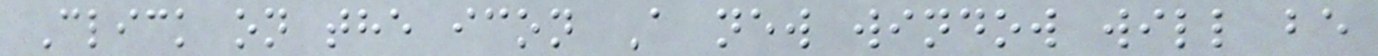Click on the icon A new window will be
